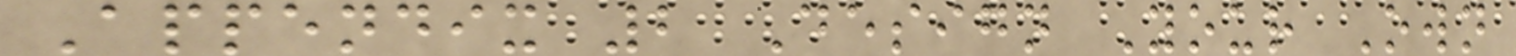Appendix 2 Design Your Own
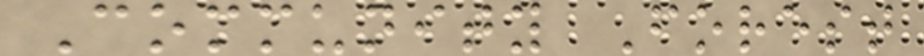Community Forest
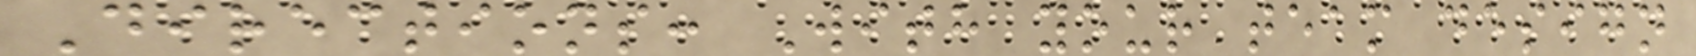Directions: With your team design
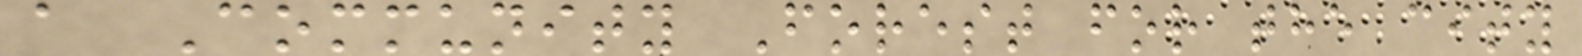a Community Forest for the city
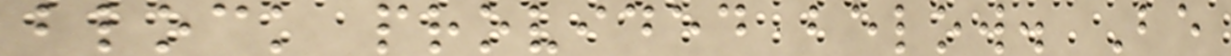block provided below. Be
